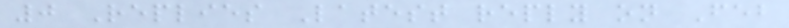0 Replies Latest reply on Feb
